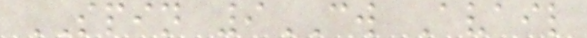SPIN 9CW Avail
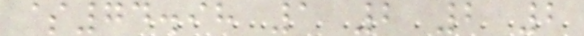$74.98 1 2 2 2
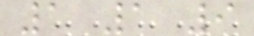1 1 9
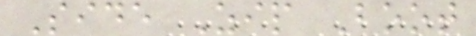Side Zip Boot
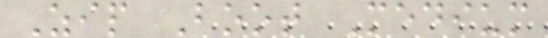Zip Boot Medium
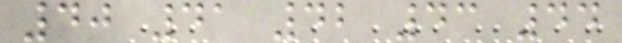40 41 42 43 44
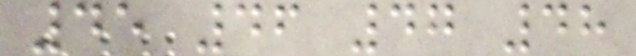45 46 47 48
